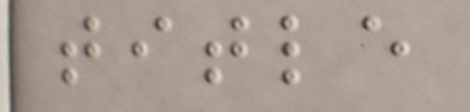title
